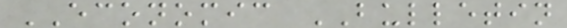ECONOMIC BULLETIN
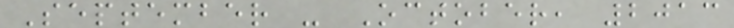September - October, 2013
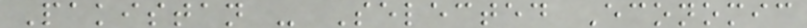Pakistan - Selected Economic
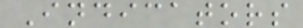Indicators
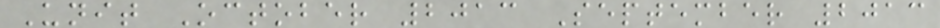Unit October 2013 September 2013
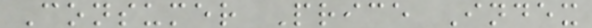Consumer Price Index
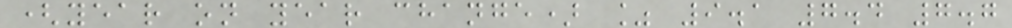(year on year change) % 9.1 7.4 7.7
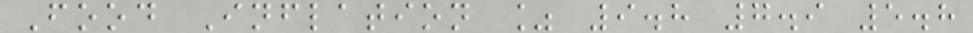Food Inflation % 9.8 7.9 5.8
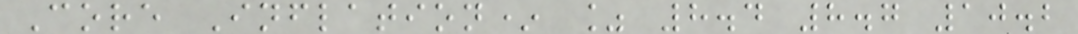Core Inflation* % 8.4 8.7 10.2
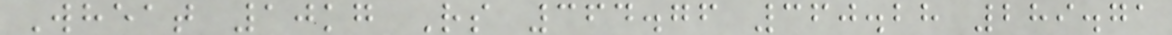Wheat 10kg Rs 364.76 360.28 289.71
